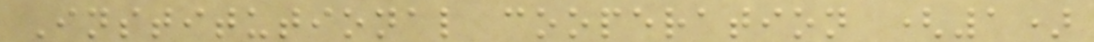Institutional cooperation (1)
